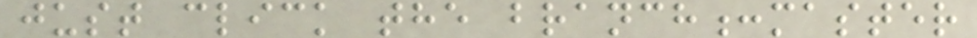just click the branch:master
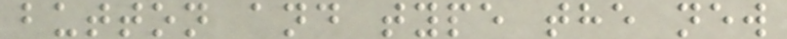button and type the new
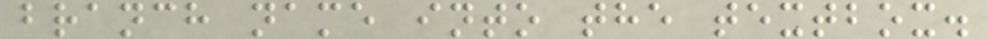branch name into the textbox.
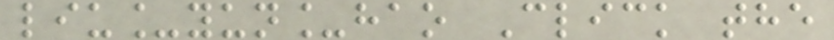liu_yun_hao Click the
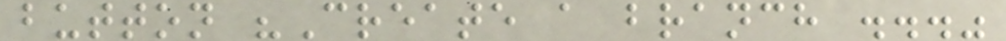button "Create a branch ..."
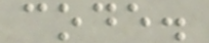code.
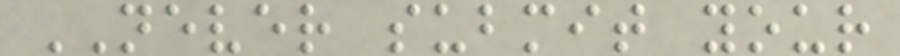NEVER submit your
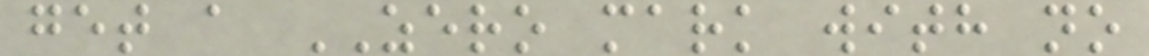get a ZERO mark with no
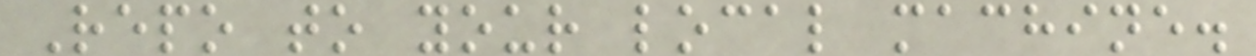Repo to your local machine.
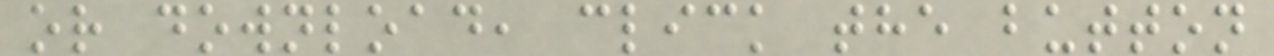or download, click the button
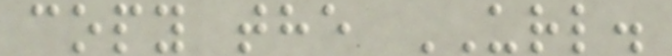copy the URL.
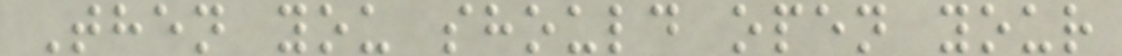Then you should open your
